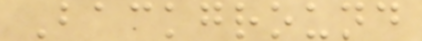Background
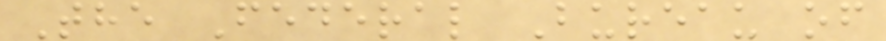The Federal Bureau of
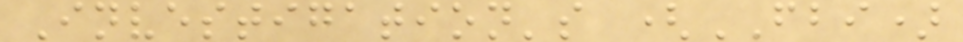Investigation's (FBI)
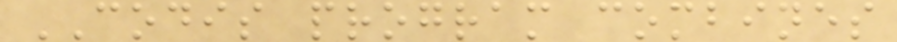CODIS program combines
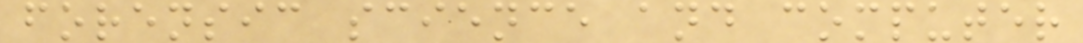forensic science and computer
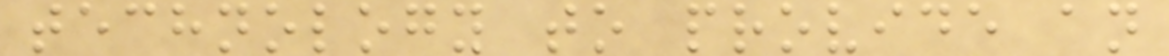technology to provide an
